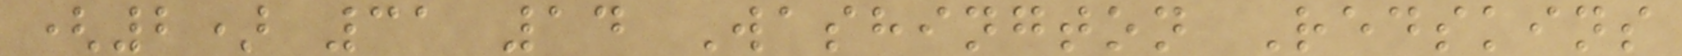(2) 31 14 Washington Redskins
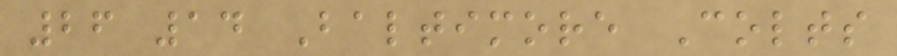26 14 Baltimore Colts
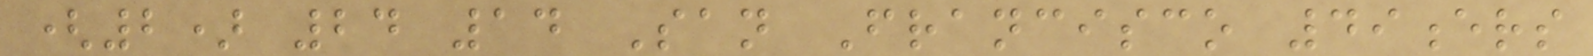(2) 24 14 San Francisco 49ers
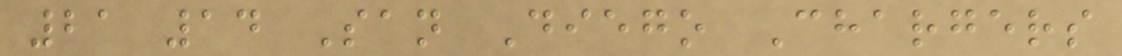21 14 San Diego Chargers
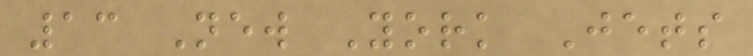13 New York Jets
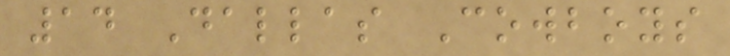14 Dallas Cowboys
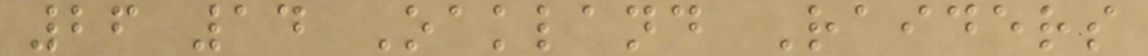26 14 Oakland Raiders
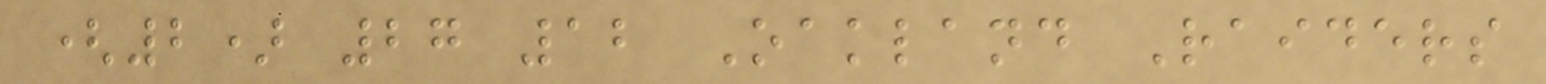(2) 27 12 Oakland Raiders
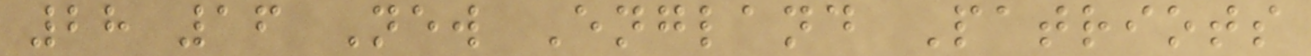28 16 New England Patriots
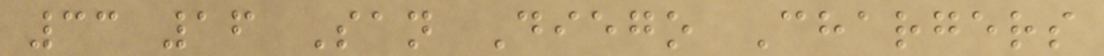33 16 San Diego Chargers
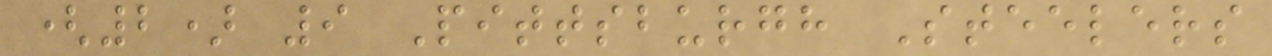(2) 9 Pittsburgh Steelers
